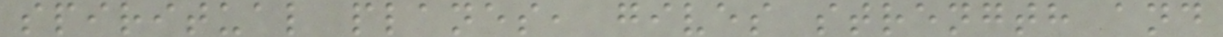spiritual planes, gives strength and
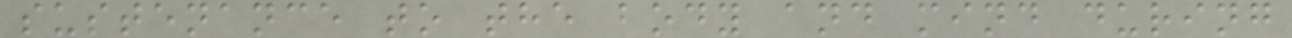sustenance to the body and mind during
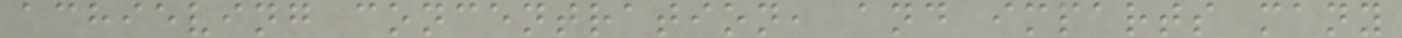achieving concentration, and imparts many
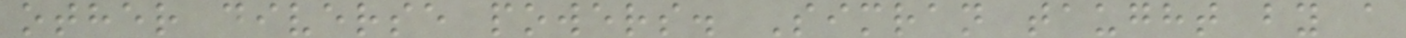other diverse powers. Simran taught by a
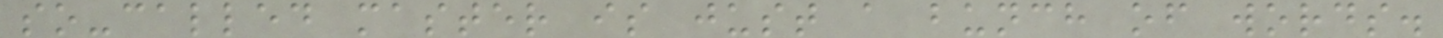so-called master is just a bunch of words.
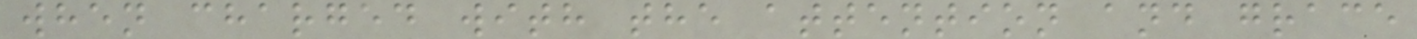when charged with the attention and grace
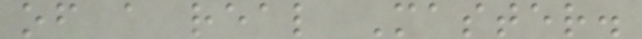of a real Master.
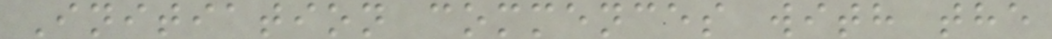Initiation commences with the
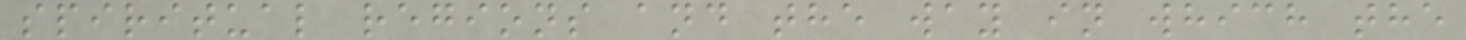spiritual regions and the way in which the
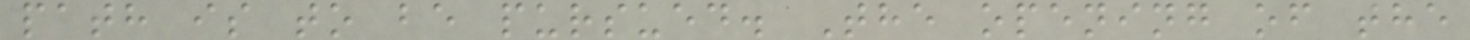path is to be pursued. The opening of the
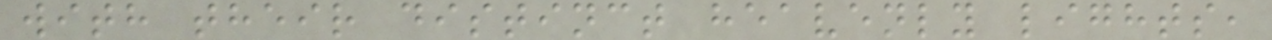with their distinct heavenly lights,
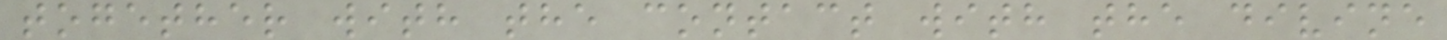together with the contact with the divine
